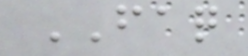FAQ
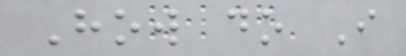How do I
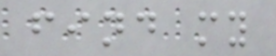find my
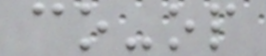co-op
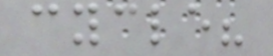cycle?
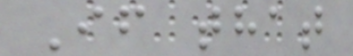If that
